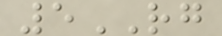5RG
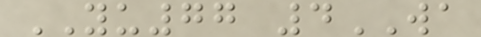YU77 4WA
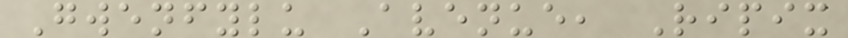Gwenfylu Avenue, Ripix
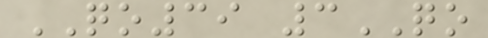QO39 3QO
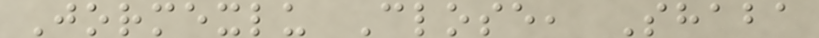Jormexlu Close, Shaba
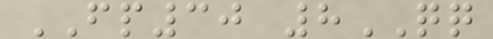FP30 8QQ
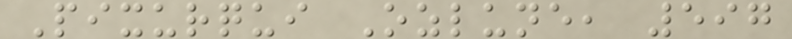Pixurqui Ozlune, 597
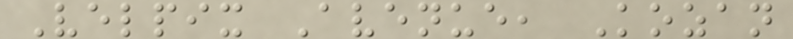Velpix Avenue, Kozan
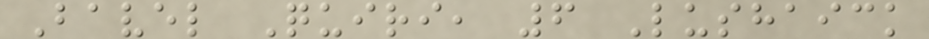Bavel Quiri, 6 Lushaick
